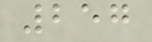257
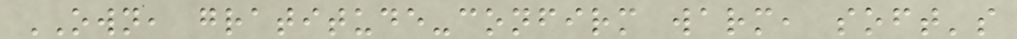OWN, gratitude-confirm warm, soft's
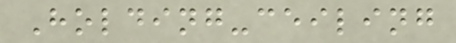Holding-ceiling
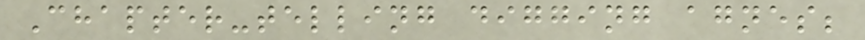Chapter-telling digging agnes;
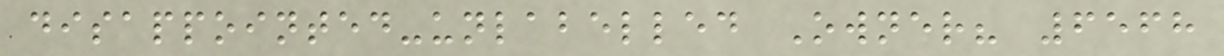disappointed-unlabelled Owner? 6568
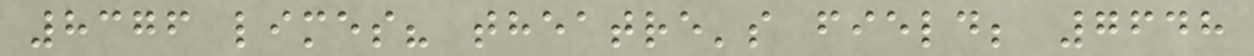8376 limes? theatre's field; 7648
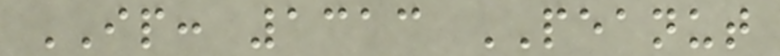IP: 1313 PEANUT
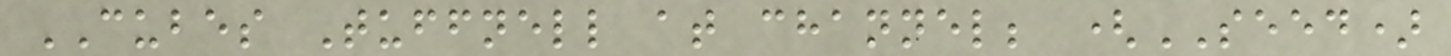CUBES Tuffnell at channel; (SEED)
